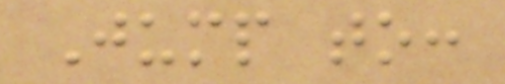Jump to:
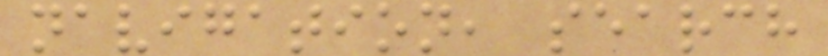navigation, search
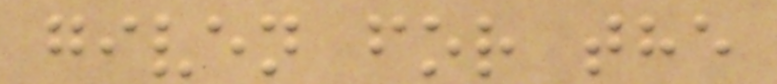given for the
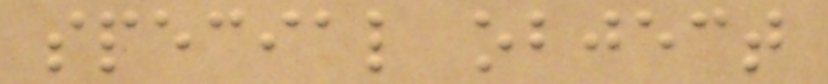special object
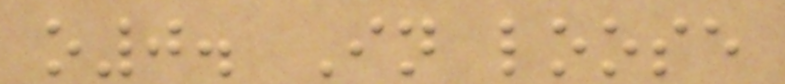o0. In loose
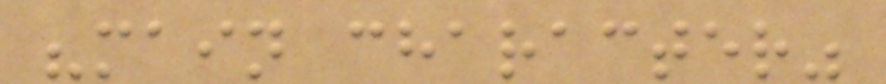"main character"
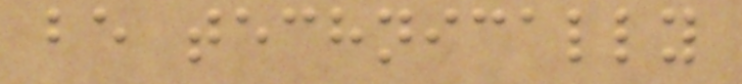be technically
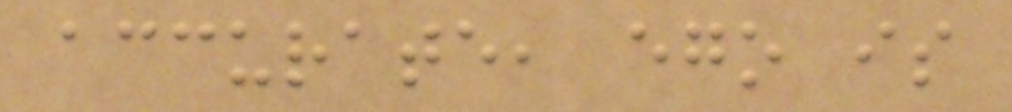accurate, ego is
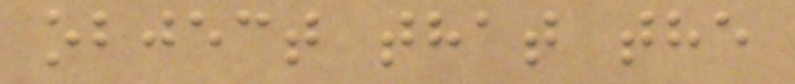object that the
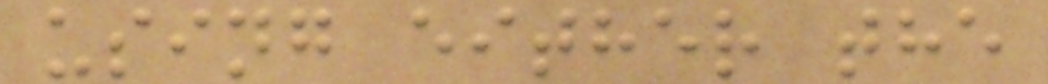using either the
